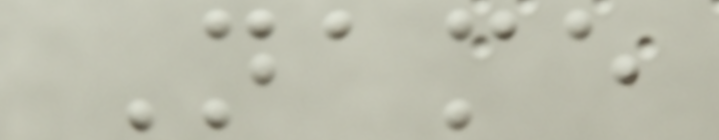Name
